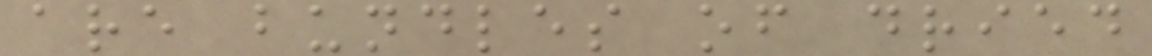are bundles of dried
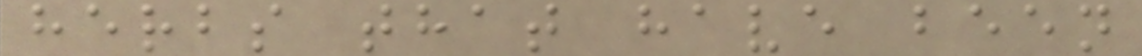herbs that have been
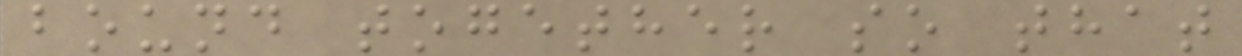bound together so that
